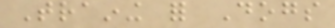Training for Dogs
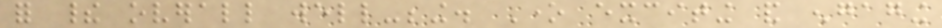for their overall well-being. One exciting and engaging
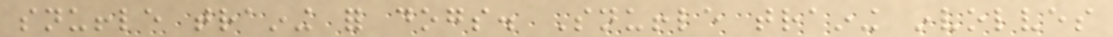snuffle training for dogs. Snuffle training involves
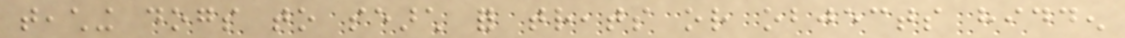teaching dogs to search for treats or objects hidden
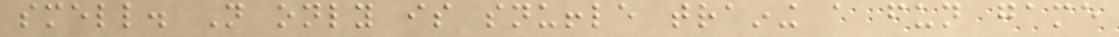smell. Not only is snuffle training a fun game
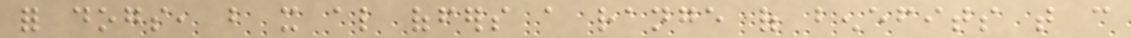for dogs, but it also offers a range of benefits that can
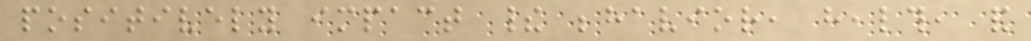positively impact their behavior, health, and
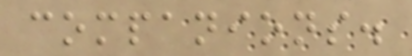companions.
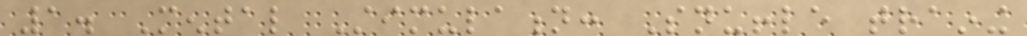1. Mental Stimulation: Snuffle training
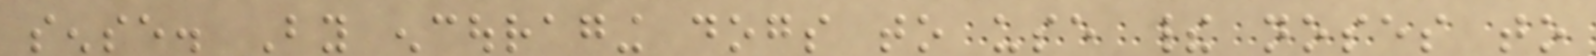sense. By encouraging dogs to use their noses to
